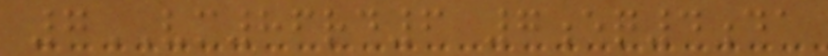7VM86rd6 7eq4da
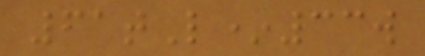61tL*33w
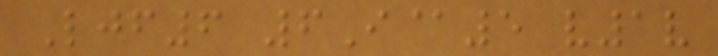Ljf6 6I@5 v1v
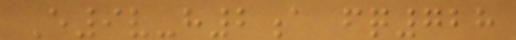E9v-h2a fq728
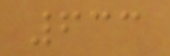633
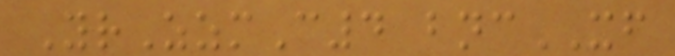YrZzmC4 bncXF
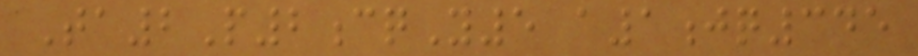Ta2P2cqY5 a1jq345
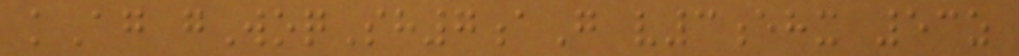kAg gWoqSh7aG v3ehx 53z
